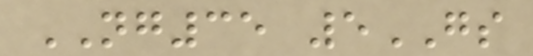NG35 5GS
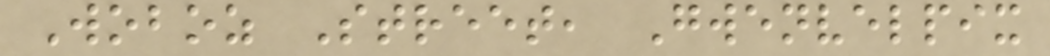Woboz Street, Gwenvelpix
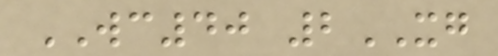WC40 2XG
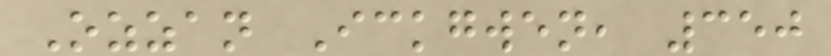Ozzan Ickgwen, 350
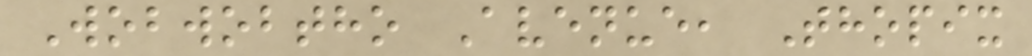Wobwobtho Avenue, Thopix
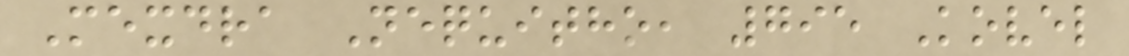Mexdra Nequitho, 795 Kovel
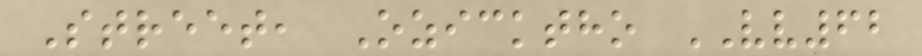Street, Ozicktho VV62
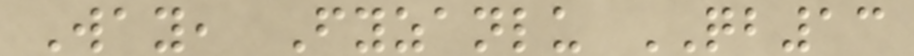Way, Fyzanlu QB13
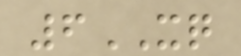6XQ
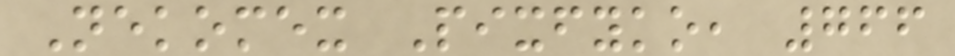Nekomex Pixfyko, 766
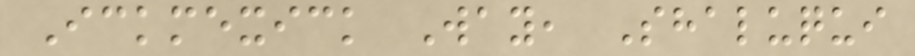Ickmexick Way, Shaluqui
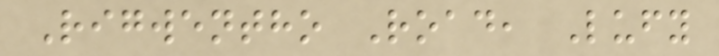Rigwentho Road, Lufy
